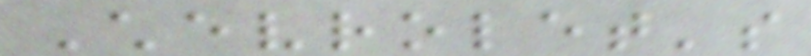Chevrolet's
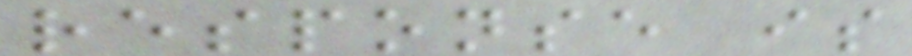response is
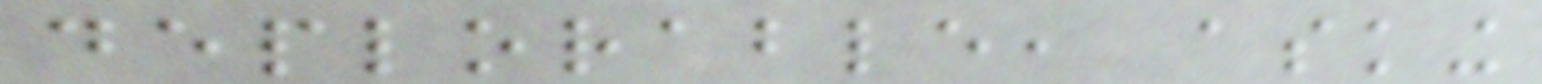deplorable, asking
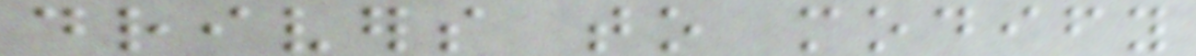drivers to modify
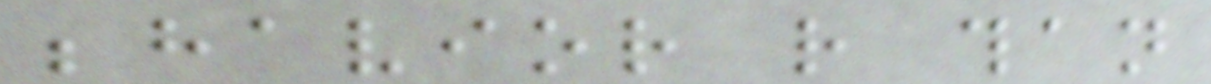behavior rather than
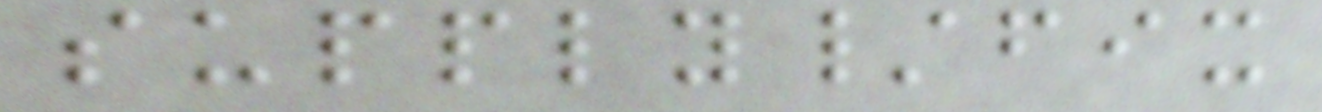supply/fix
